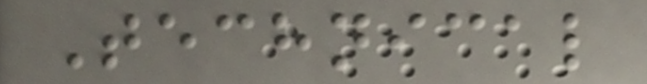Technical
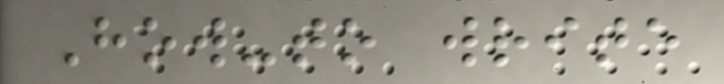How-to write
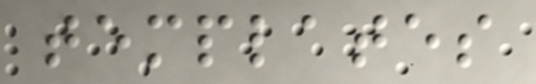templates
